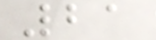21
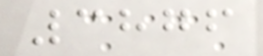3876
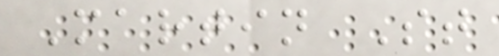Martin St
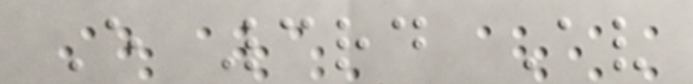E 3rd Av
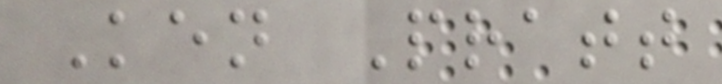Ken Pratt
